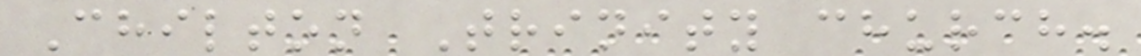Chilton Trinity church.
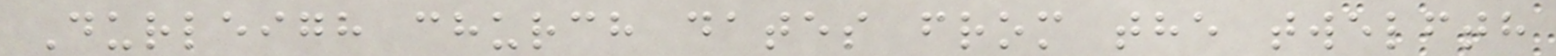Durleigh church dates from the twelfth
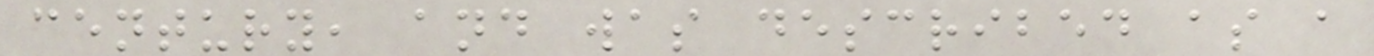century, and was described as a
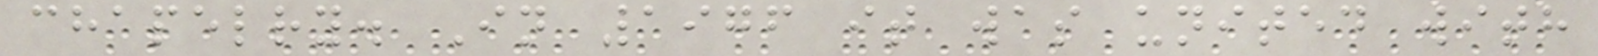chapelry. In 1976 it was united with
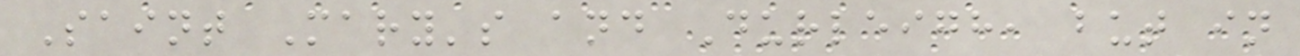Saint Mary's and Durleigh, but in
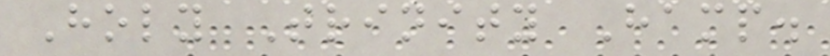Holy Trinity Hamp.
